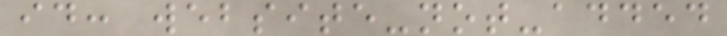id: website-not-added
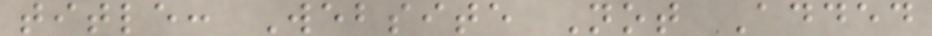title: Website Not Added
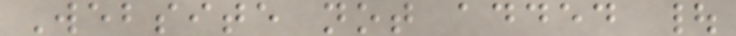Website not added |
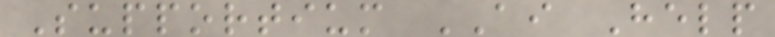Supportium AI Help
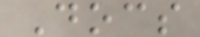Docs
